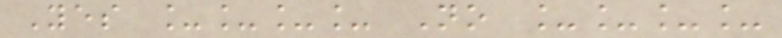Yes ____ No ____
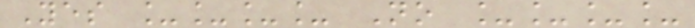Yes ____ No ____
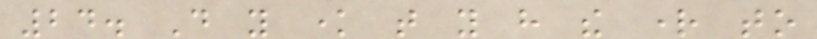24. Do you know that you have the right to
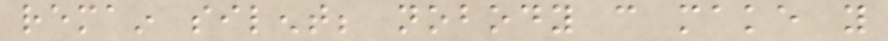remain silent; nobody can make you
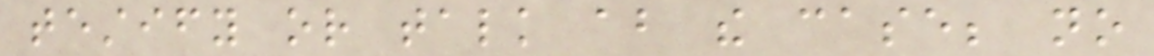testify or talk about the case; no
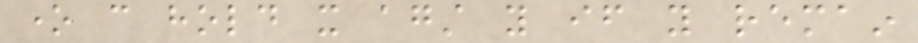one can hold it against you if you remain
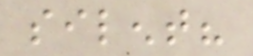silent?
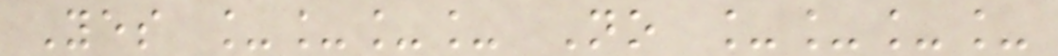Yes ____ No ____
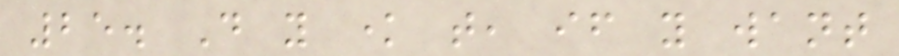25. Do you know that, if you want
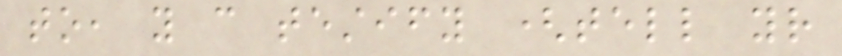to, you can testify (tell your
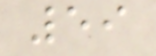59
